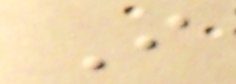I
